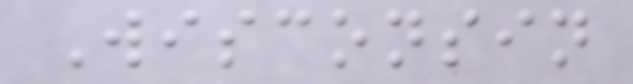Wisconsin
